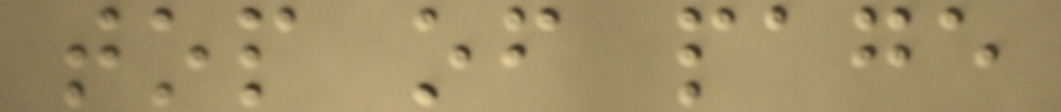top of page
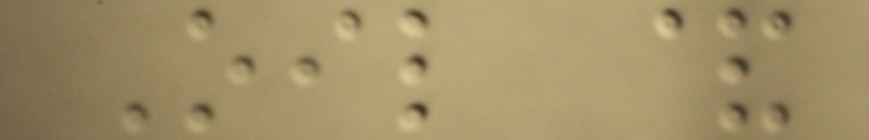Oil &
